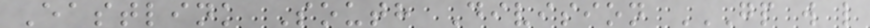Eastlink South Division GP W L
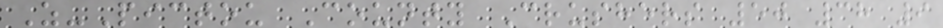Z-Pictou County Crushers 50 38 9
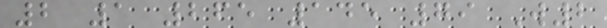2 1 265 145 79 W2
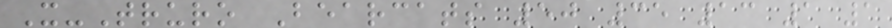X-Truro Bearcats 50 35 13 1 1
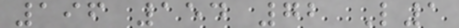196 154 72 L1
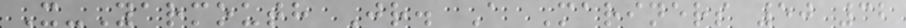X-Yarmouth Jr. A Mariners 50 32
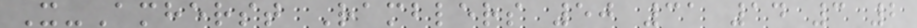X-Amherst Ramblers 50 31 14 3 2
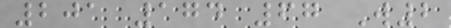201 174 67 W2
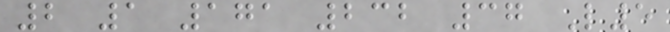2 1 171 232 37 L5
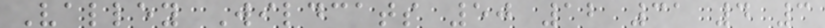Valley Wildcats 50 12 31 4 3
